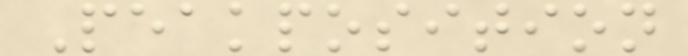Peakposition
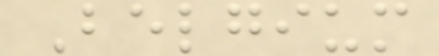Belgium
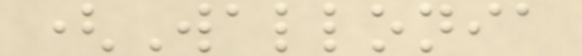(Wallonia
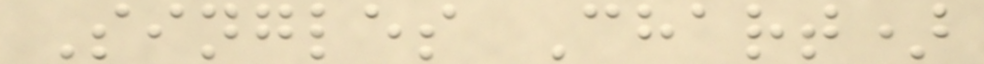Singles Chart)
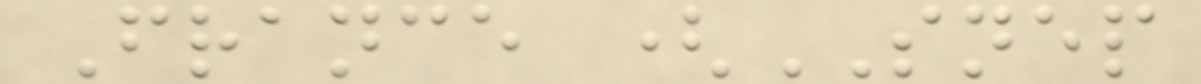France (SNEP
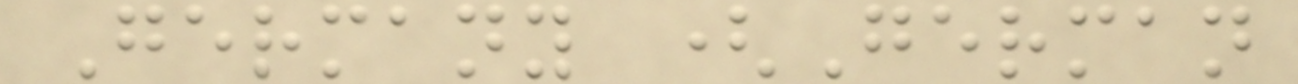Germany (German
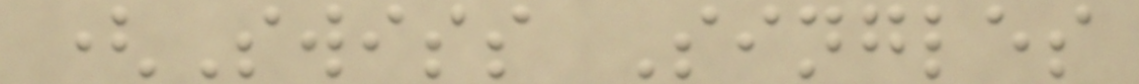(Swiss Singles
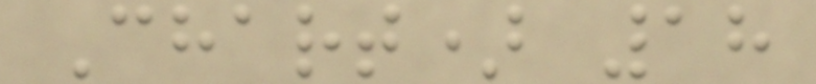Chart) 18
